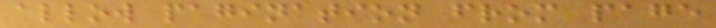allow pagination from page
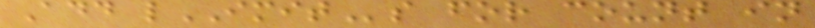Add lIMITs for count in
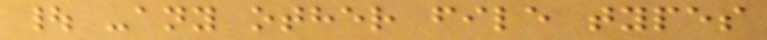| -any other file types
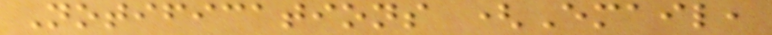Notifications (Email,
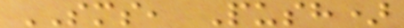SMS, Push)
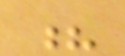?
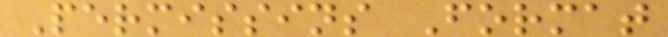Permissins Format
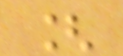[
